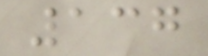137
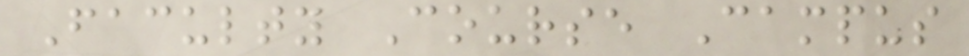Faculty Course Campus
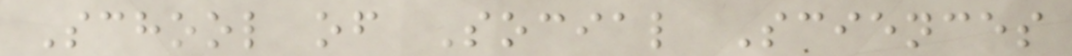School of Social Sciences
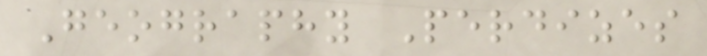Geography Perdizes
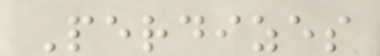Perdizes
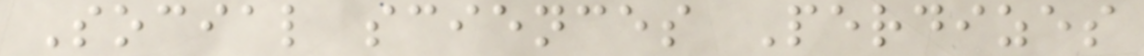Social sciences Perdizes
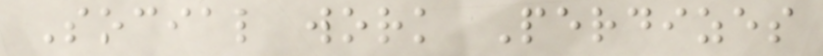Social work Perdizes
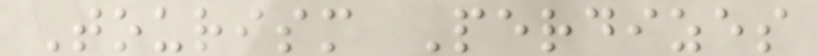Tourism Perdizes
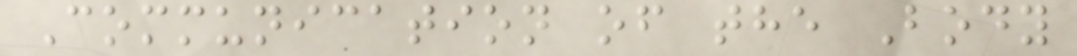Communication of the Body
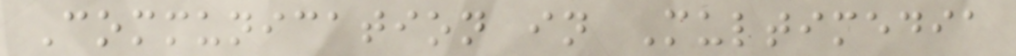Communication in Multimedia
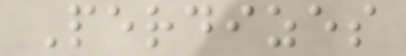Perdizes
